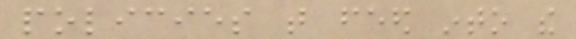policies that feed into the
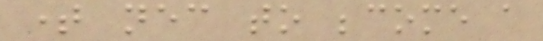time necessary to become a
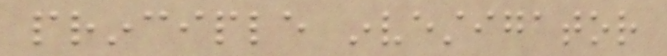principle investigator
